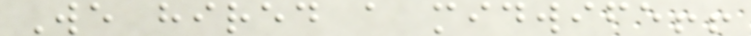We hired a midwife!!
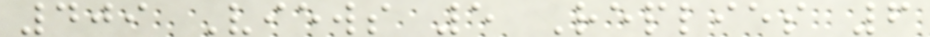409 Views 5 Replies 6
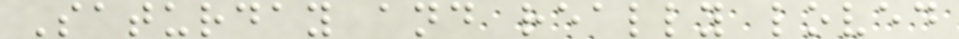Saturday and really loved
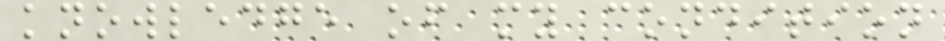knowledge of my condition
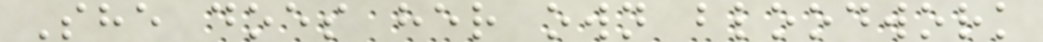She does her own bloodwork
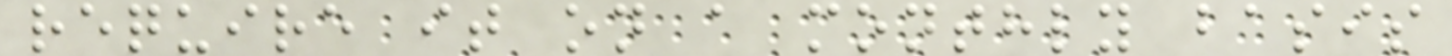require it on a monthly basis
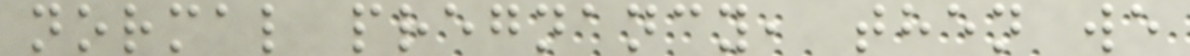normal pregnancy, then we
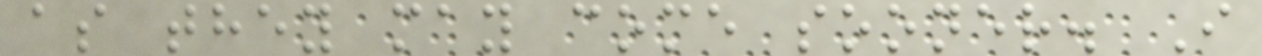as they may come sooner. I
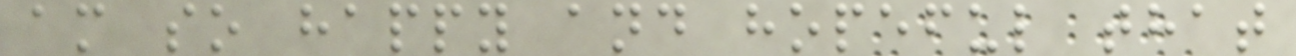am so happy and hopeful that
